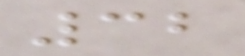32
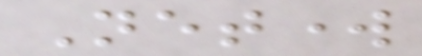Network
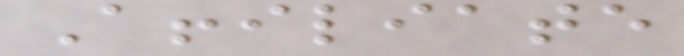Affiliate
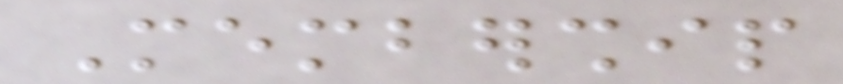Membership
